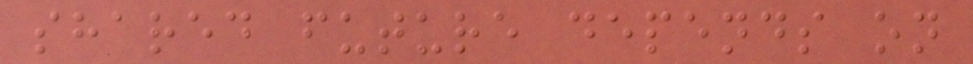shared future depends on
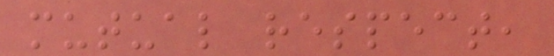mutual respect,
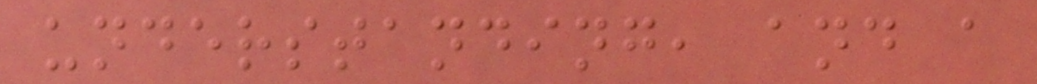understanding, and a
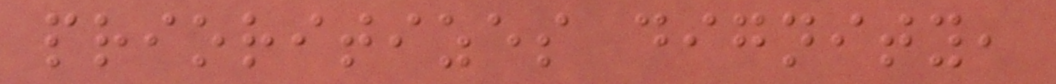prioritizes dignity,
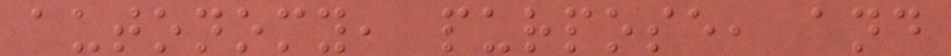autonomy, purpose, and
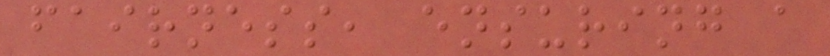fairness, ensuring a
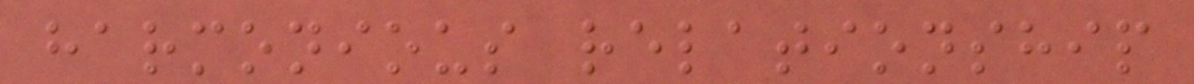harmonious relationship
